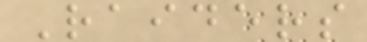Raiders
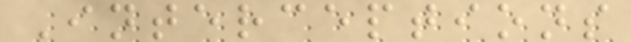Interceptions
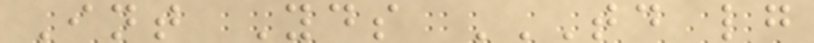Int Yds TD LG
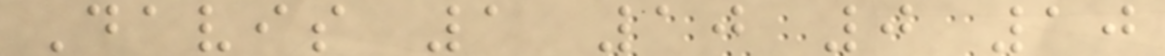Davis 1 10 0 10
